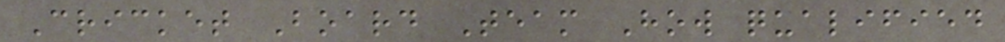Cricket Board Team How qualified
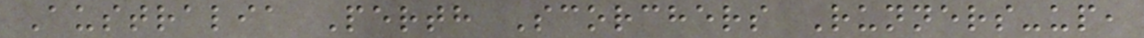Australia Perth Scorchers Runners-up,
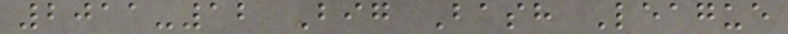2011-12 Big Bash League
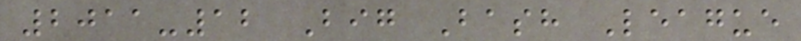2011-12 Big Bash League
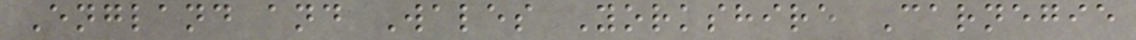England and Wales Yorkshire Carnegie
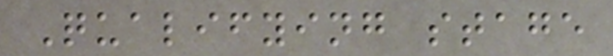Qualifying stage
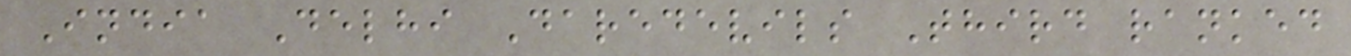India Delhi Daredevils Third ranked
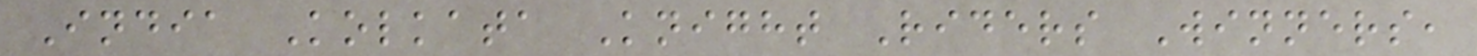India Kolkata Knight Riders Winners,
